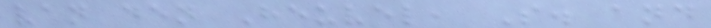van den Heuvel, S. and
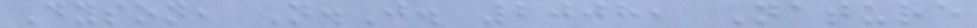Dyson, N.J. 2008, Nature
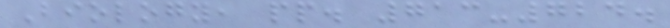Biology, pp. 713-724.
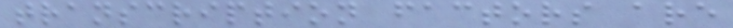transcription factors are
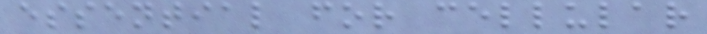essential for cellular
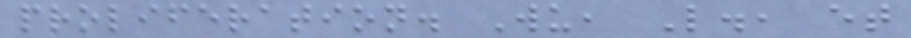proliferation. Wu, L., et
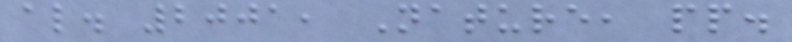al. 2001, Nature, pp.
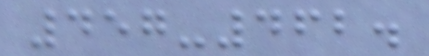457-462.
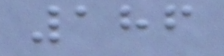186
